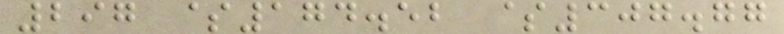297 $174.52 $307.77
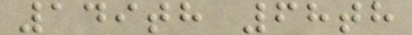149th 68th
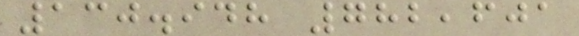130.948 782,601
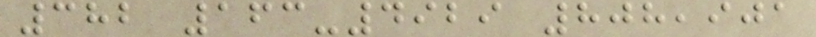382 163-4929 808,901
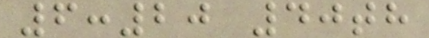6:20 40th
